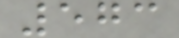573
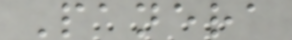Panera
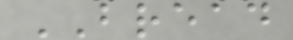BREAD
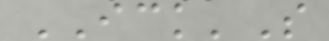ICK'S
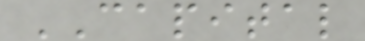CAPITAL
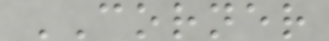CORNER
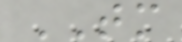TM
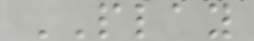PLAY
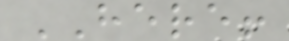HERE!
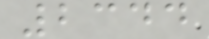2344
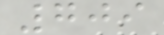709
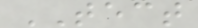TECT
